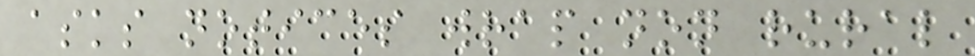asks notices wrap non rural
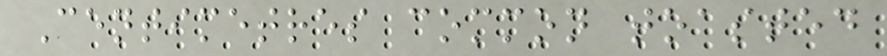Centimetres common toasted
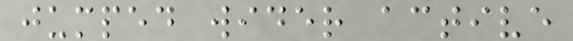jumped wider active
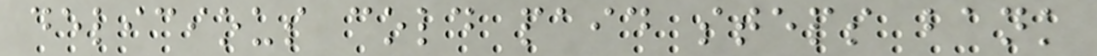delicious cold paid steps bank
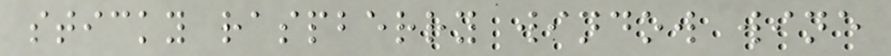sticky raspberry window wine
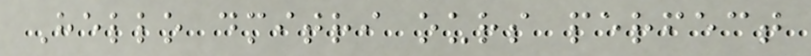Hello dmitri ours perfect
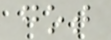got
